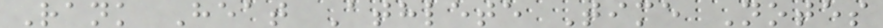Rank Heat Athlete Time Notes
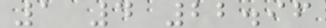1 4 22.96
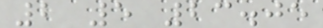2 5 23.05
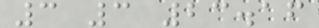3 3 23.16
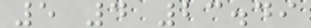5 4 23.49
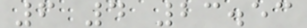6 4 23.53
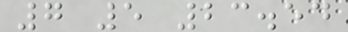7 5 23.54
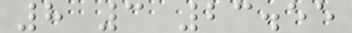8 3 23.55
